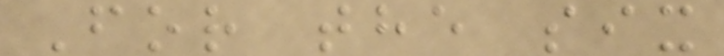For the six
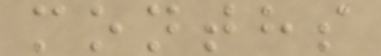months
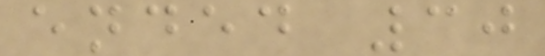ended 30
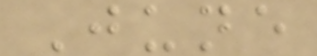June
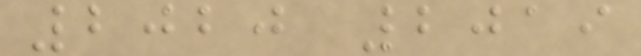2020 2019
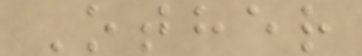Other
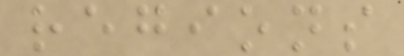regions
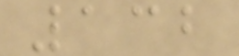132
